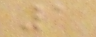1
